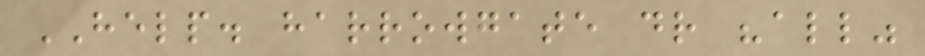HELP. harrowgate dr "all"
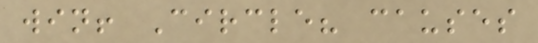win! Circle? causes
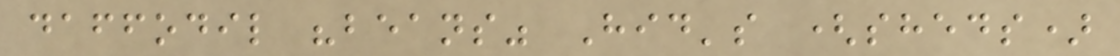daffodil "beans" Hid's (sheds)
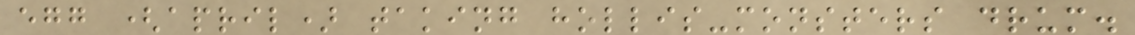egg (april) taking hollis-monsters drum.
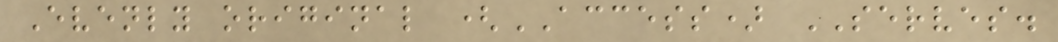Evenly original (ACCESS) SERVES.
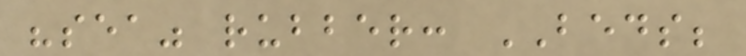"sea" rubber: BEDS;
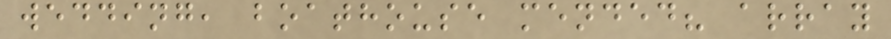wedding, boathouse mended? array
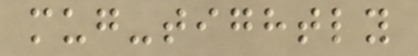mug-tightly
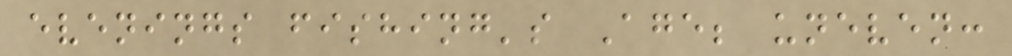evenings fishing's Age; uneven:
